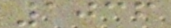1036
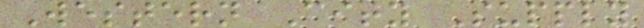Western City Supply
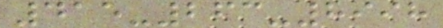415-263-8998
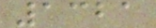1321
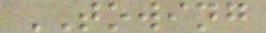TOWING
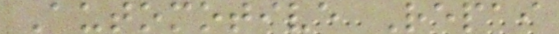Automotive Repai
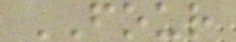FOUR
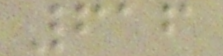616
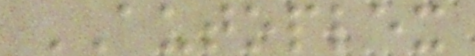AUTOPLEX
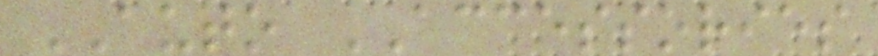AUTO ACCESSORIES
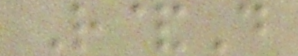R&D
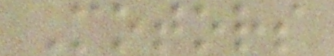Motors
